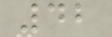42
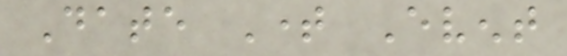Date Time Event
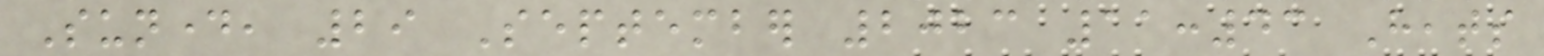Sunday, 29 September 2023 11:43 Heats
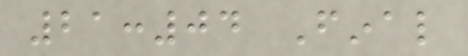21:04 Final
